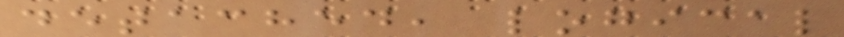detached, logical
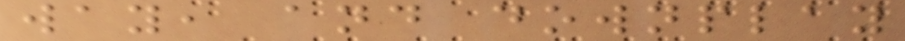way, and downplay
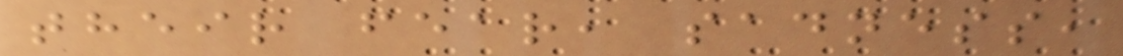their fear, sadness,
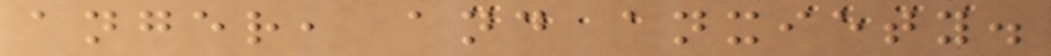anger, and anxiety.
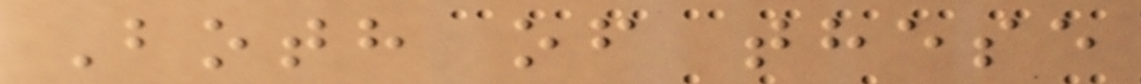Both of these
